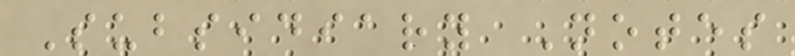Subsidiary Notes
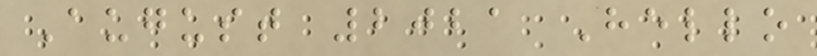August 2021 Hello
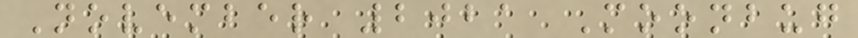November 2021 Moonbug
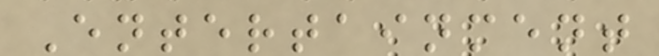Entertainment
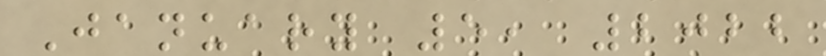January 5, 2022
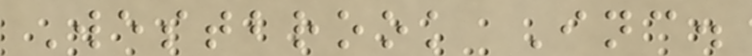Westbrook Inc.
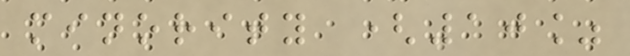minority (10%
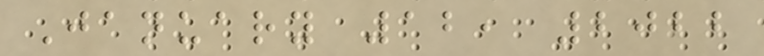January 12, 2022
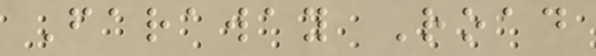Faraway Road
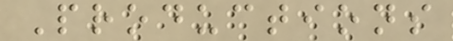Productions
